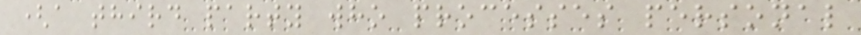(a third party who processes personal
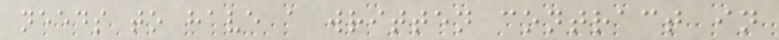needs to have a written contract in
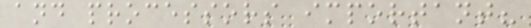and processors important?
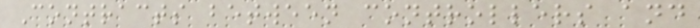Contracts between controllers and
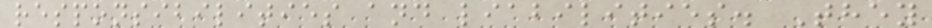responsibilities and liabilities. They
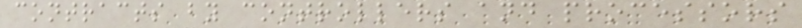contracts by controllers and processors
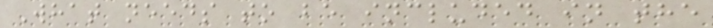What needs to be included in the
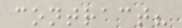contract?
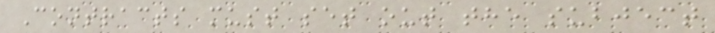Contracts must set out the subject
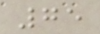75
